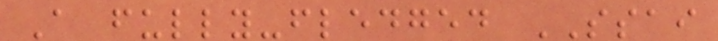A fully-fledged SSAI
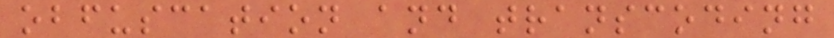obfuscation and transcoding
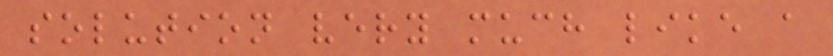solution very much like a
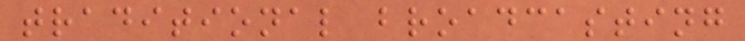traditional broadcasting
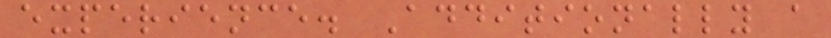experience. Additionally a
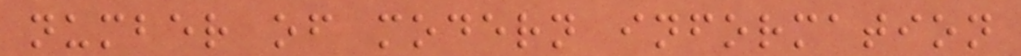number of modern information
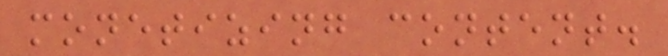monetizing content.
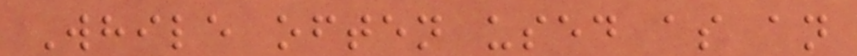While often used as an
